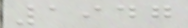1947
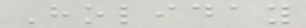Holiday
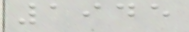1945
